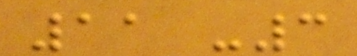11 -3
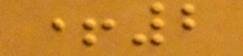+2
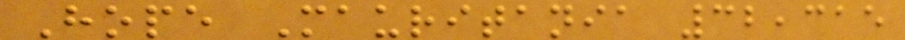Hope Mauritania 32,315
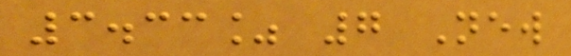3.33% 7 New
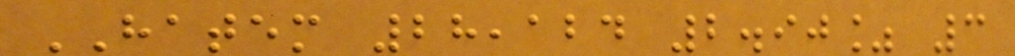HATEM 28,124 2.90% 3
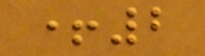+2
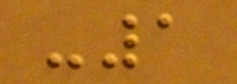-1
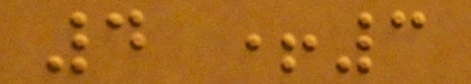4 +3
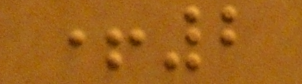+2
